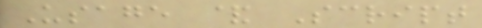Usage & Script
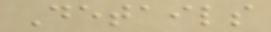Details
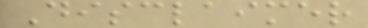Disclaimer
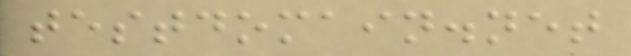testdomain.net
